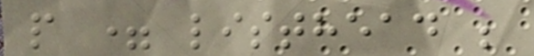p = listhead ;
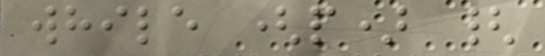while (p) {
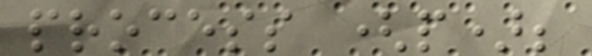process (p);
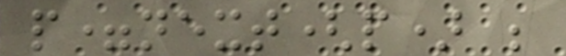p=next(p) ;
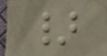}
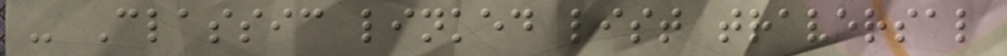- Classic linked list traversal
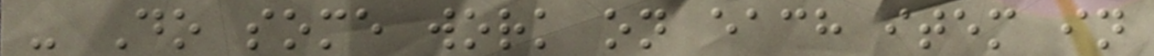- Do some work on each item in
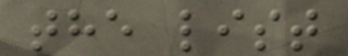the list
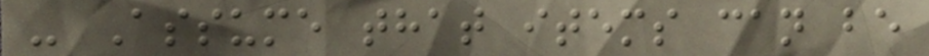- Assume that items can be
